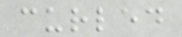curled
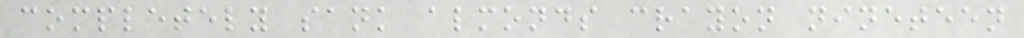completely sank almonds crayon nineteen
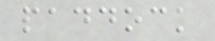paddock
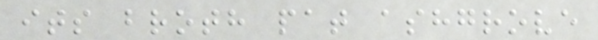its broth pat ashgrove
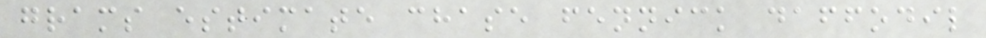grams estimate chase fennick daffodil
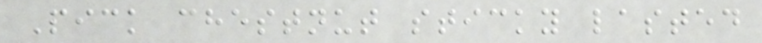Pick chestnut sticky lasted
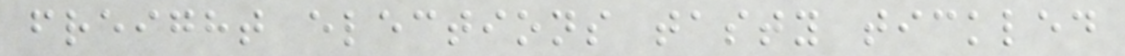freight elections tasty tickled
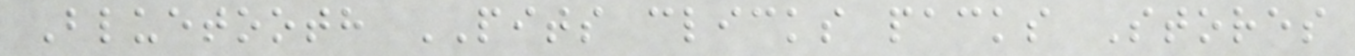Bluetooth PITS clicks packs Stores
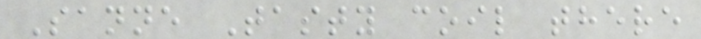Sanne Tasty coil there
